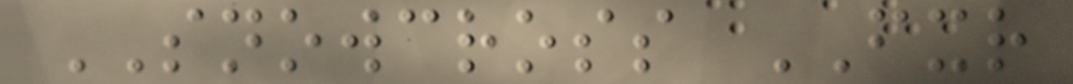SNOWCROSS FXR
